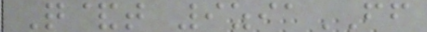Q&t 9ziaFF
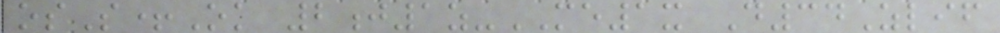osS+Ok 2j1z-ME1x D34Zlif
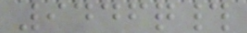9446q#
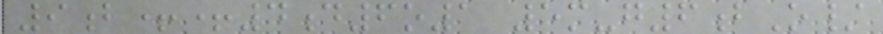9b++4d6o1 5m-g6bO/
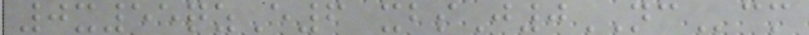0x55qzE6 xbsJ0NCcm
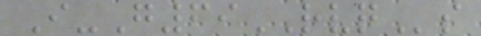I-G69RVQs
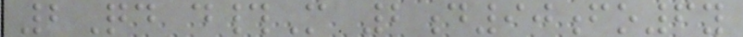2Qd d#M 2d90fo6y
